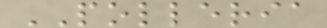POLLERIA
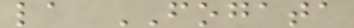la FOGATA
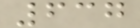637
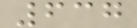637
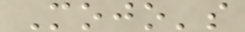Mojo's
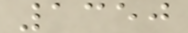1350
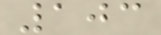103
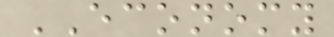ECONOMY
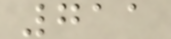711
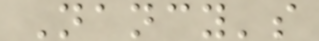Nancy's
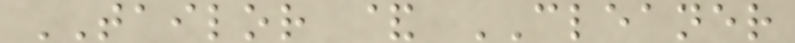TAILOR & CLEANER
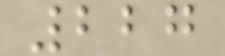227
